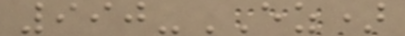990-EZ)
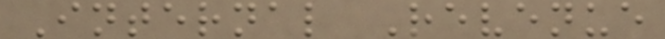Internal Revenue
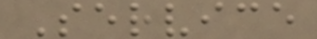Service
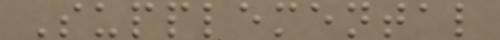Supplemental
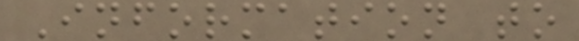Information to
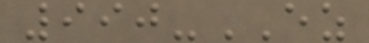990-EZ
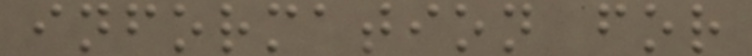information for
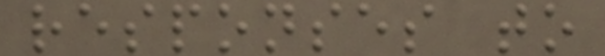responses to
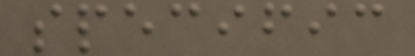specific
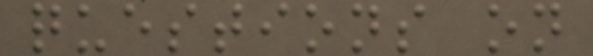questions on
